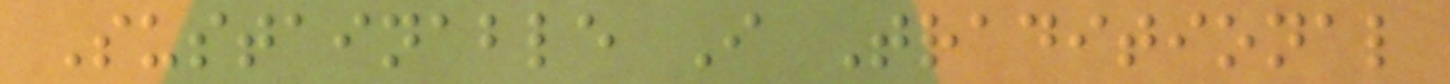Sustainable I Traditional
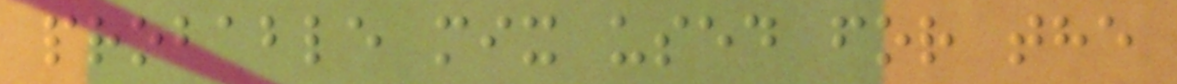probable mix used for the
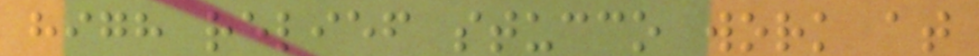high relief stucco work at
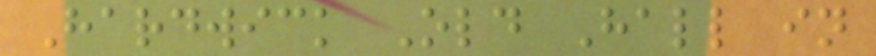Hardwick Old Hall in
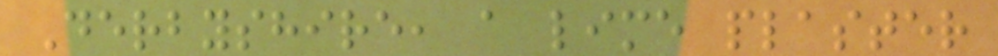Derbyshire, a lime plaster
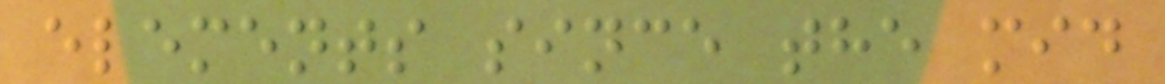elements since the mid
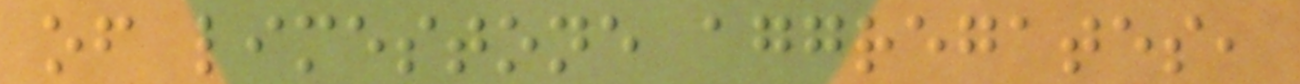of limestone aggregates,
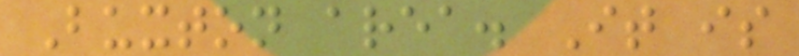Buxton area. It is
